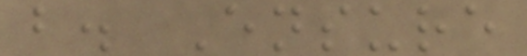b. Ensure
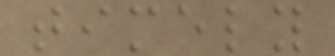timely
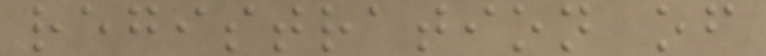registration of
